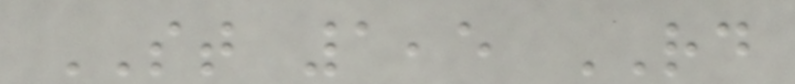ST 1,5 RD
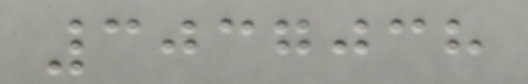3037038
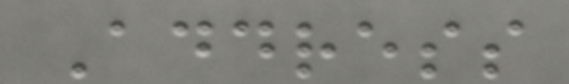Address
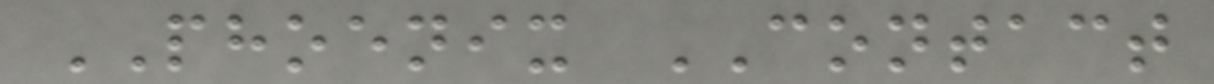PHOENIX CONTACT
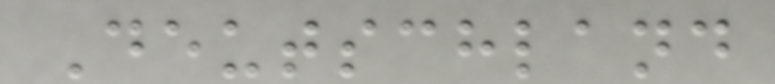Deutschland
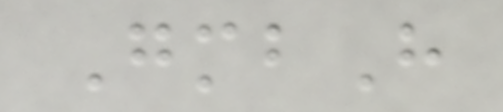GmbH
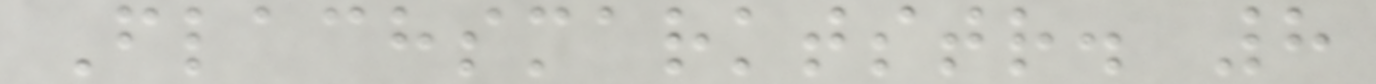Flachsmarktstr. 8
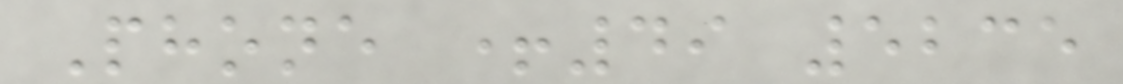Phone +49 5235
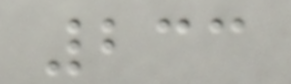233
